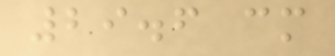29.6 cm
